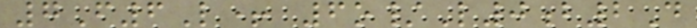7F6L+ 6o/L0b2D
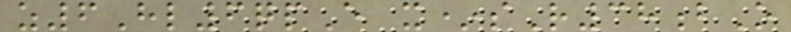z6Hl6qpE x*sR38bO
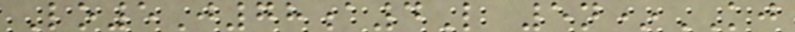Lo5J78a4L 5n*KJ
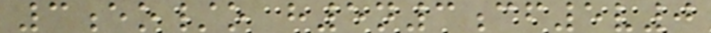3eo/o h5n3cf5v0
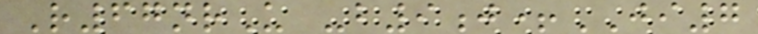R67nrU -b9j+JI7
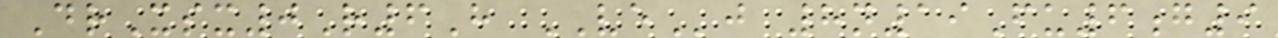DrXsx0R6H VEj 8n19Fu6g9
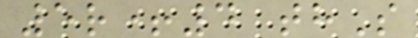5r+4 thS
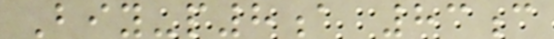Biy-p8a 83c
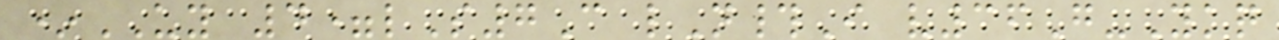*UY 4=lS7C lN#I v36G-Ykq
